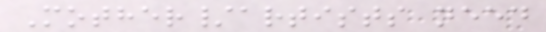Mother/artists need
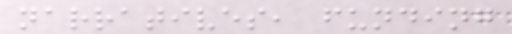narratives, funding
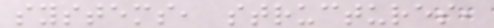systems, structures,
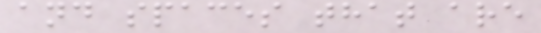and spaces that are
